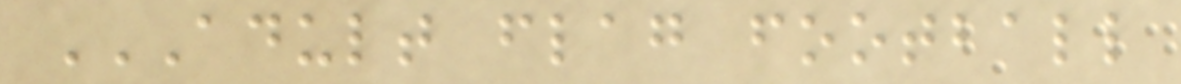ADULT FLAG FOOTBALL
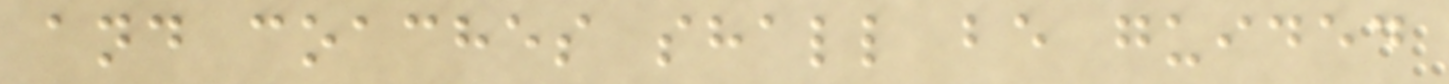and coaches shall be guided
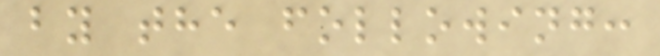by the following:
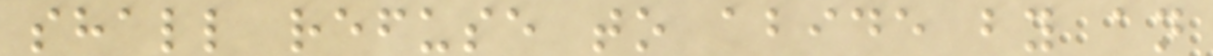shall refuse to abide by an
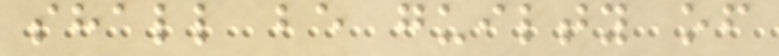shall be guilty of
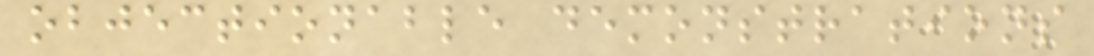objectionable demonstrations
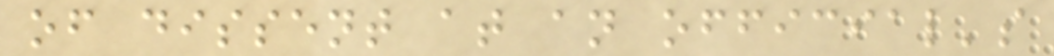of dissent at an official's
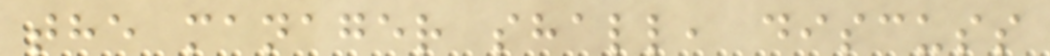the manager shall, discuss
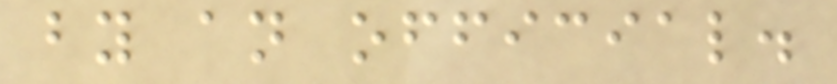by an official.
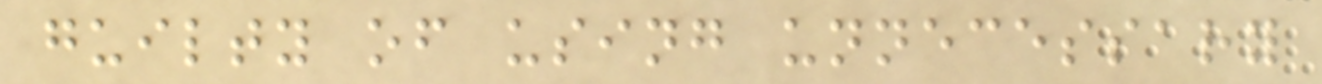guilty of using unnecessary
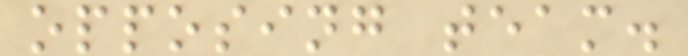opposing team.
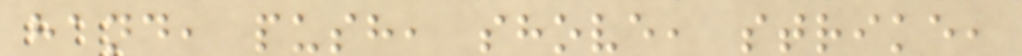hand, push, shove, strike,
